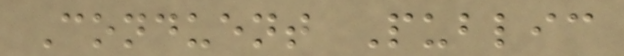Conduent Public
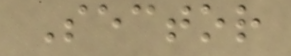Sector
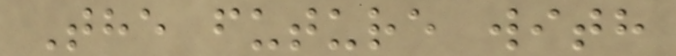The future with
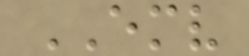EMV
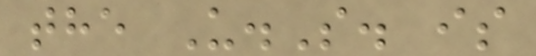the U.S. is
